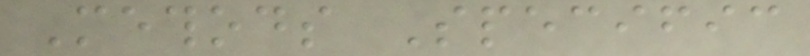Methods Specific
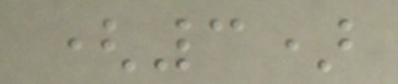(3)
